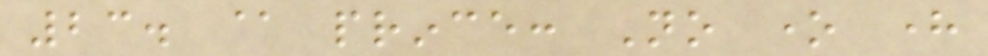23. @ prince: No one here
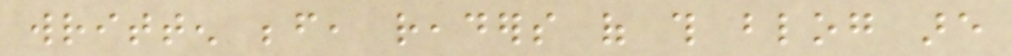written before, readers of this blog are
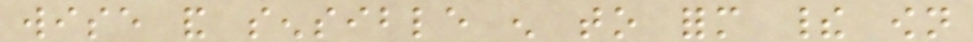wise and sensible enough to form their own
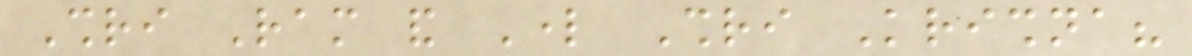Shri Ram and Lord Shri Krishna?
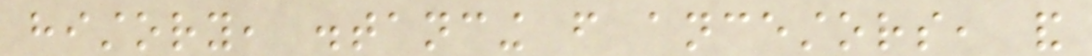history, distancing from ancestors, and
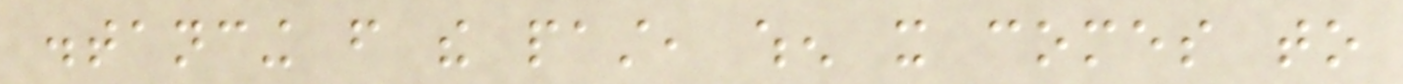distancing from the past, when it comes to
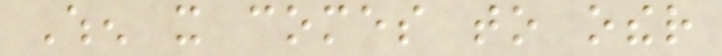When it comes to other
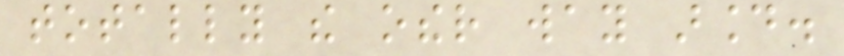totally the other way around.
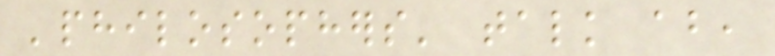'philosophers' talk about,
